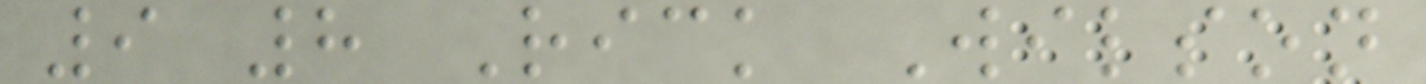9 8 Rick Wilson
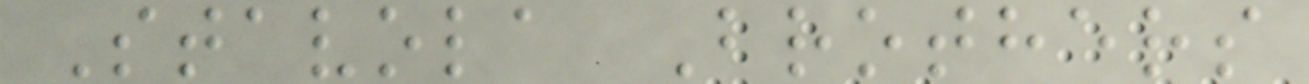Stavola Brothers
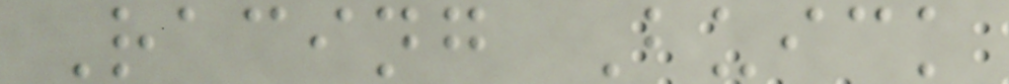Racing Buick
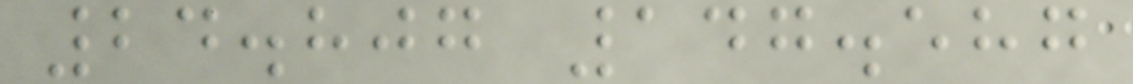24.807 147.587
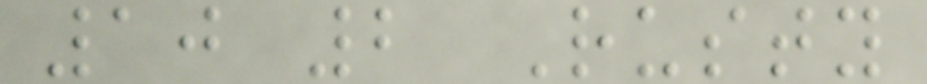10 2 Rusty
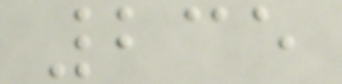235
